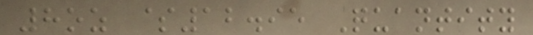8oz $12.95 Quantity
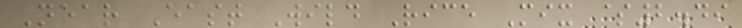Near East Wild Rice Mix $2.49
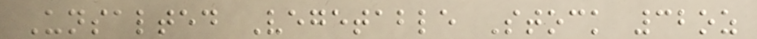Unsalted Vegetable Stock 32oz
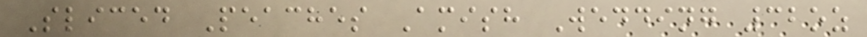Sliced Peaches Amish Wedding 32oz
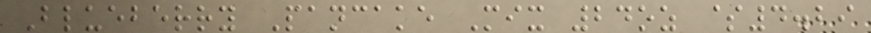Blueberry Pancake Mix 24oz $4.29
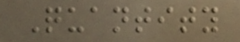Quantity
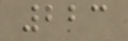223
